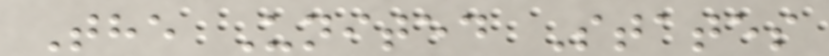The United States
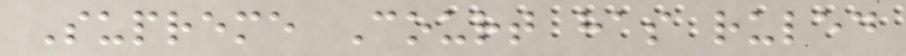Supreme Court has ruled
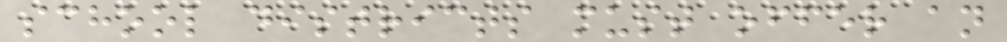school districts must offer an
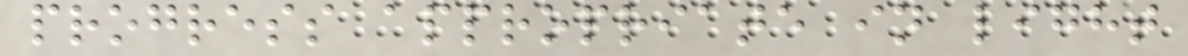progress appropriate in light
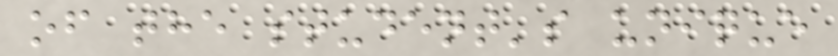of the student's unique
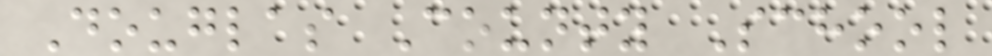Douglas County School
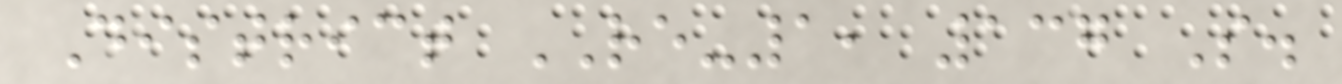District RE-1, 137 S.
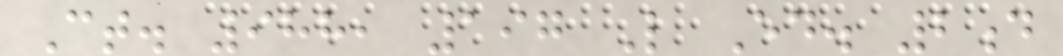Ct. 988, 197 L Ed. 2d
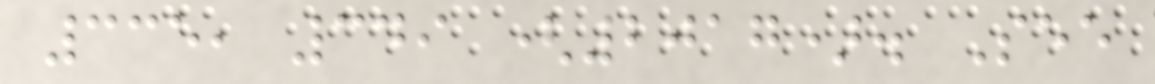335, 349 (2017). See
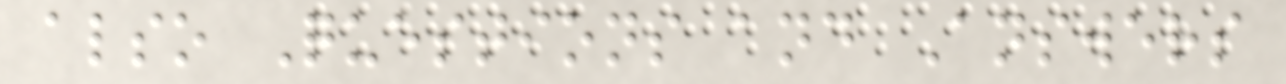also Questions and Answers
